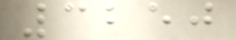3250
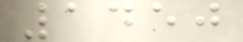1450
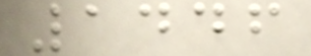1446
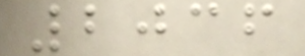2036
